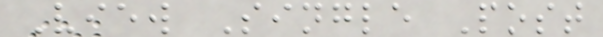View Single Post
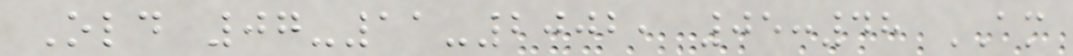Old 07-11-2002, 05:48 AM
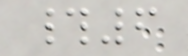#6
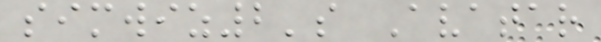simwiz2's Avatar
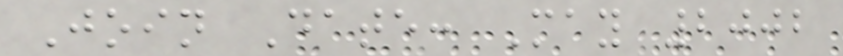Join Date: May 2002
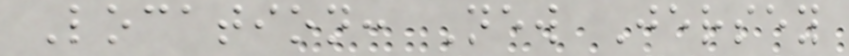Location: New Jersey
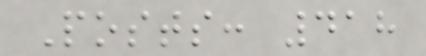Posts: 418
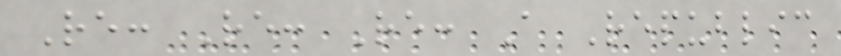Re: Re: Re: A Republic
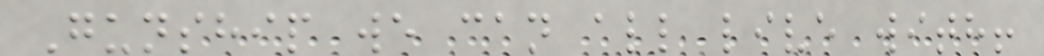Gunship we can all live with!
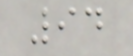94
